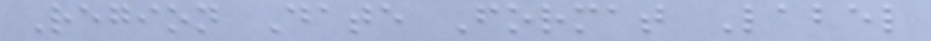Region Date Format Label
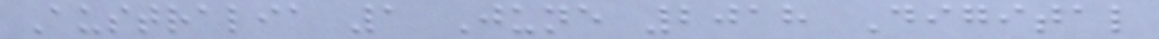Australia 1 June 2018 Digital
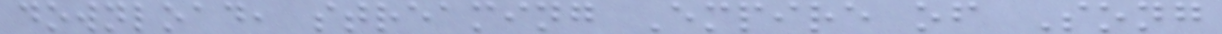download, streaming Empire of Song
